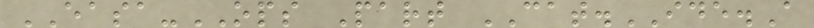EASA-OPS Part CAT.IDE.A
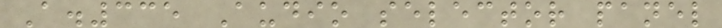A.335 Audio selector panel
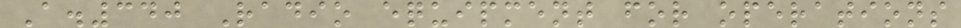A.340 Radio equipment for operations
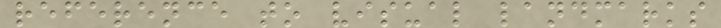reference to visual landmarks
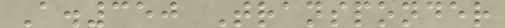A.350 Transponder
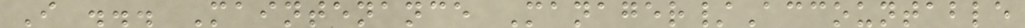I ... Maintenance Manager/Accountable
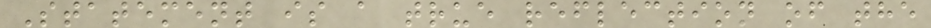Statement is a true reflection of the
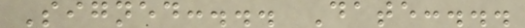Signed:... Date:...
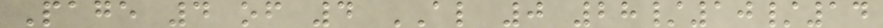Page 4 of 4 AL 0 28/10/14
